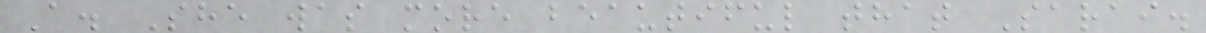A. She was more beautiful that Sarai.
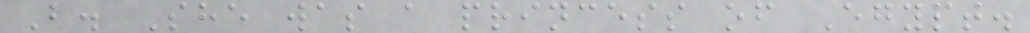B. She was a princess of Egypt.
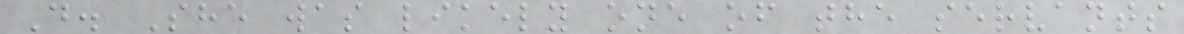D. She was likely one of the servants
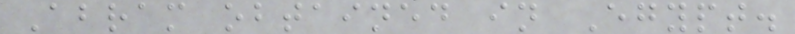Abram obtained in Egypt.
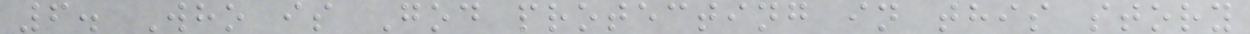6. Who is God protecting in this story
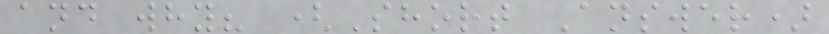and why? (Short Answer)
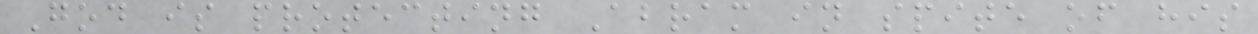God is protecting Abram in spite of his
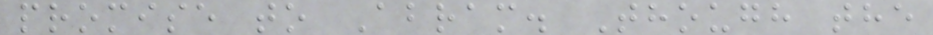promise to Abram. Though the
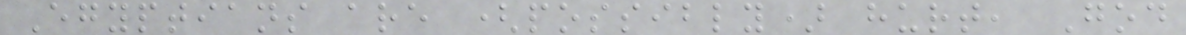Egyptians are (possibly) hurt, God
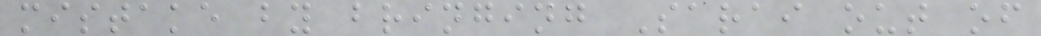mistake by bringing Sarai out of
